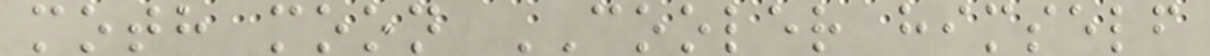moth moon COOLER himself
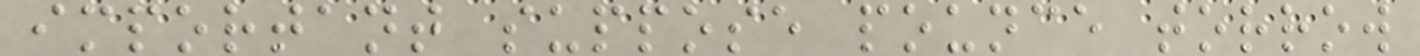important suppose pounce torrow
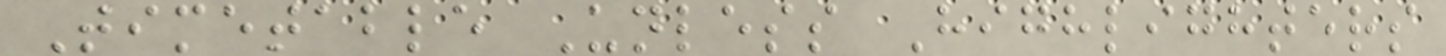Timetable Unless Highlighters
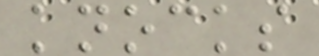knocks
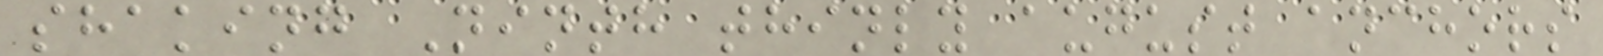shaking Ninth thinly august anchors
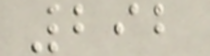292
